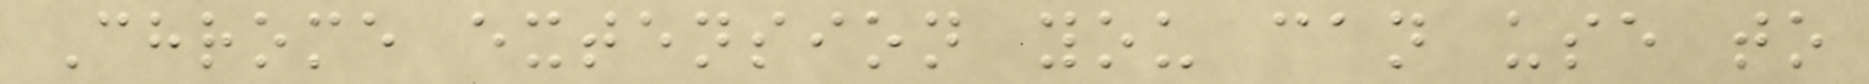Chrome extension you can use to
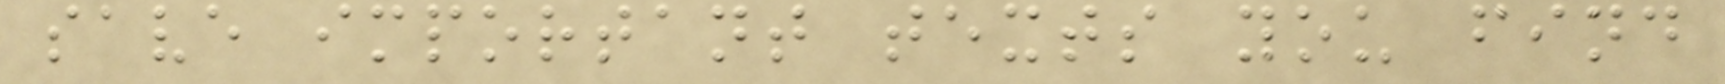save important texts you find
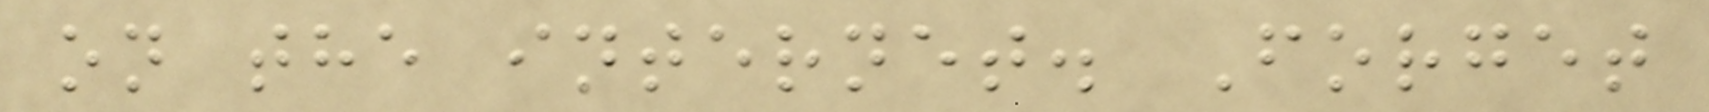on the internet. Forget
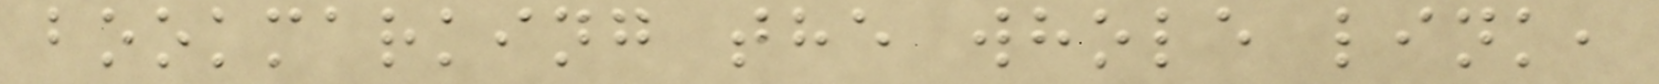bookmarking the whole link,
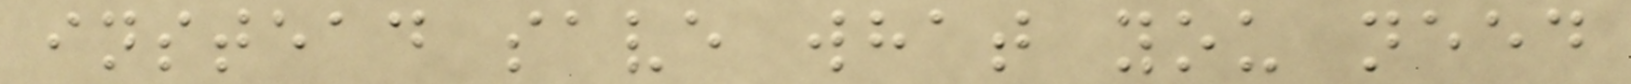instead save what you need
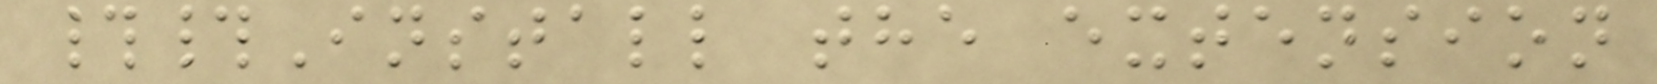##Install the extension
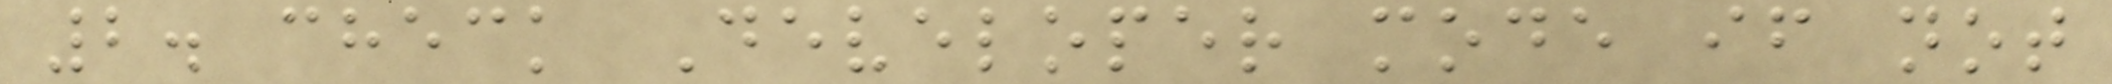2. check Developer mode if not
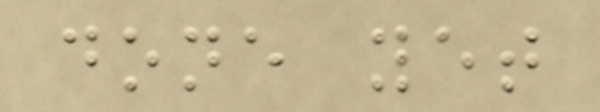done yet
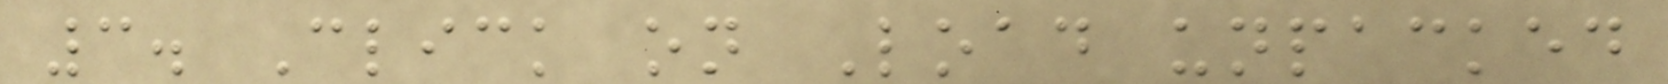3. Click on Load unpacked
